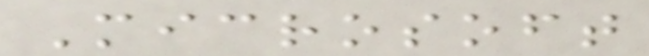Microsoft
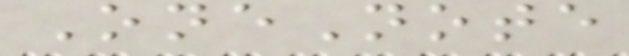OneNote
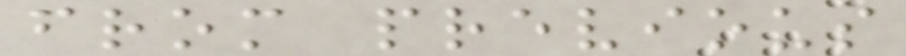from previous
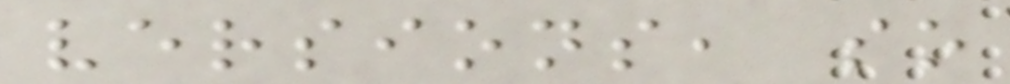versions, so
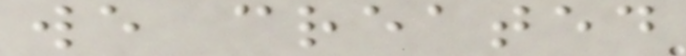we created
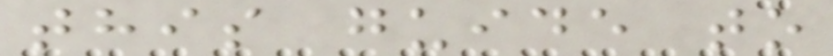this guide to
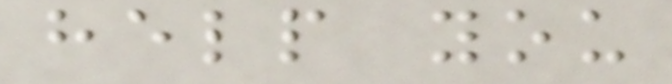help you
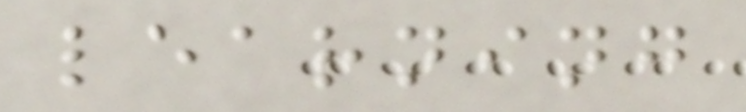learning
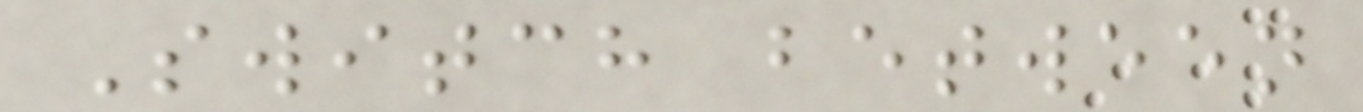Switch between
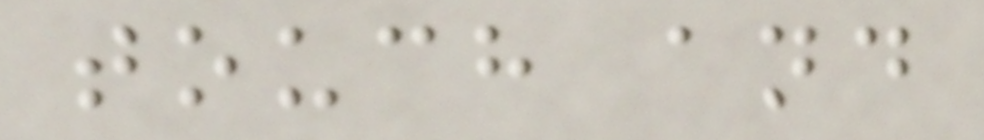touch and
